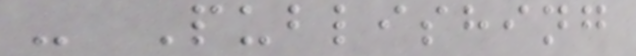- Publishing
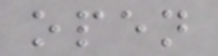open
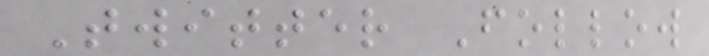Twitter Follow
